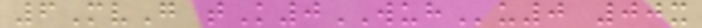6MvG tK0WUHu0 00x
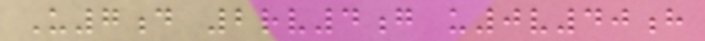U7d 2rv4g u0v40h
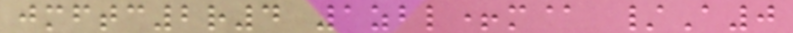jmftc2r4 1zbl+m@ /A0
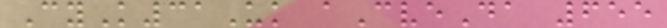CyK31Uk aCveDa 655
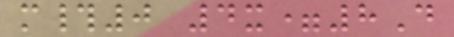m#0 4x=8D
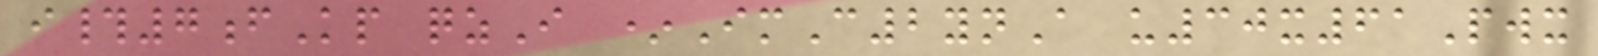i#7fKp qzI *ImC2ynA u30x61Pwx
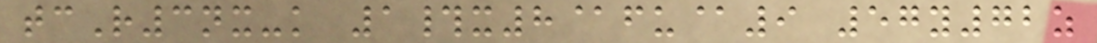tcR3nx-k 1#x8@fu@9 57y72z
